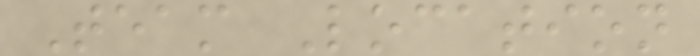Team Location
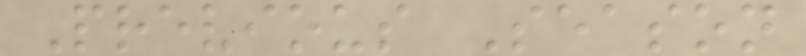Previous Season
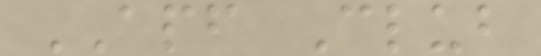APF Club
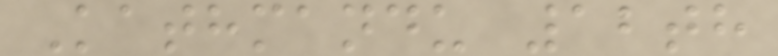Kathmandu 12th
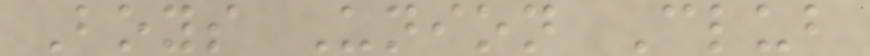Boys Union Club
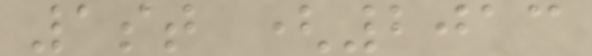1st (2013
